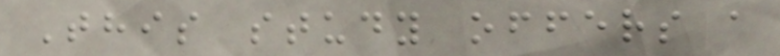This study offers a
